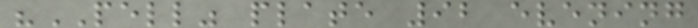"PELL" plate 92 evening
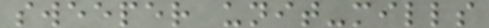sweeper unit-mills
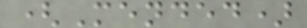(Mended)
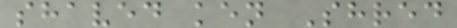shaved ken Shred
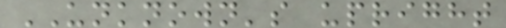UNKNOWN's upright
